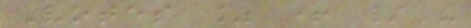Votes % + / -
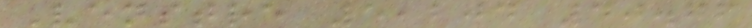Venstre 5,204 40.76
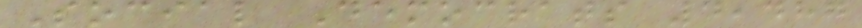Social Democrats 4,487
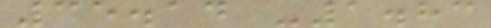35.14 -1.83
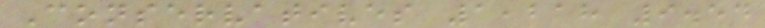Conservatives 1,218 9.54
